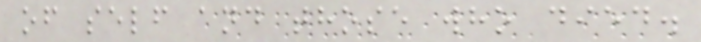of self and those who died.
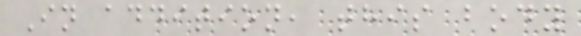In addition, this body
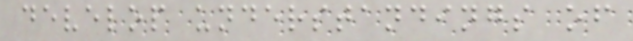develop understandings of
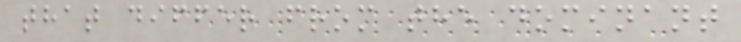that differ from the dominant
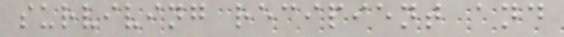surviving recipient and
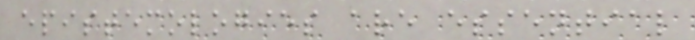epistemologies are essential
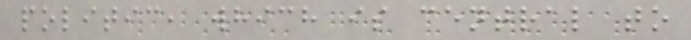politic, which is central to
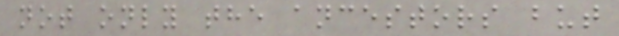not only the ancestors but
